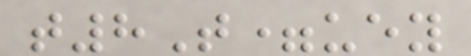t8T=uey
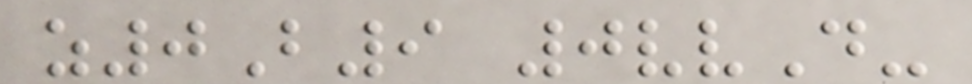z0B9 0vvD-
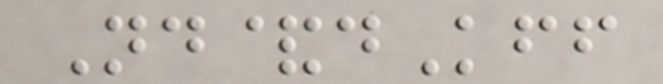Nd&dKff
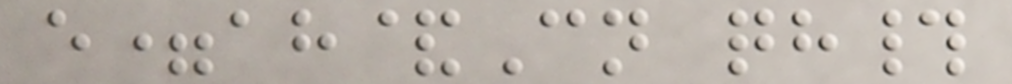e=ah&Cn qh#
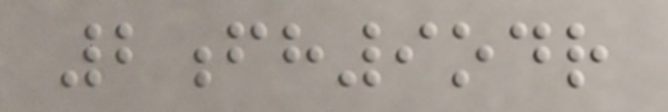2fh9odr
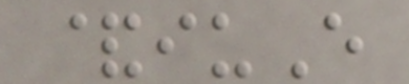&iuE
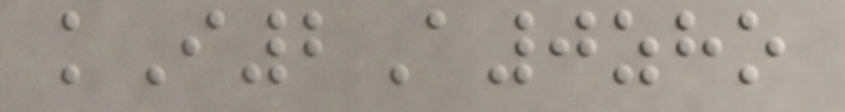kI2A0zho
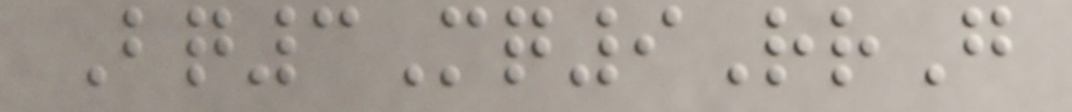Bq3Mq9RrG
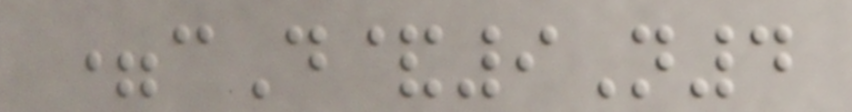=cD&9N4
